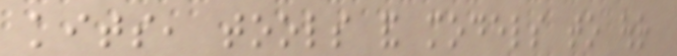kits, tools and models to our
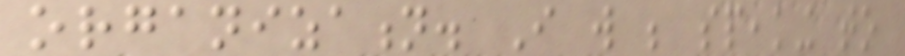organization. I will be speaking to
